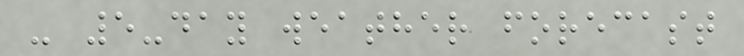- 5-day weather forecast
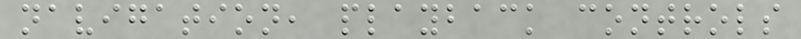navigation, playback controls
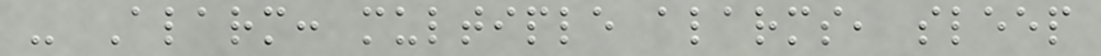- Alarm: multiple alarms, sleep
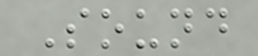Sound
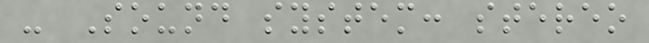- Sound system: stereo
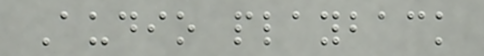Audio playback
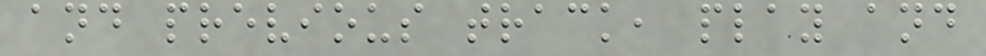and previous track, play and
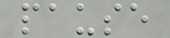pause
